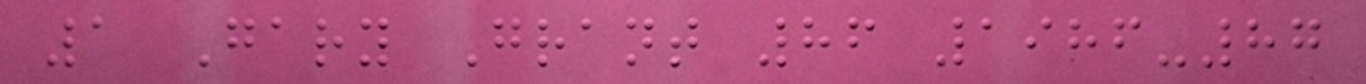1 Gary Grant 86 1986-87
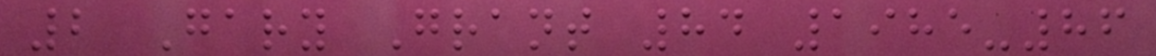2 Gary Grant 84 1985-86
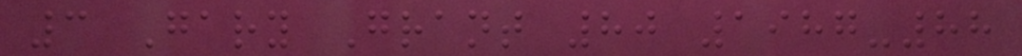3 Gary Grant 80 1987-88
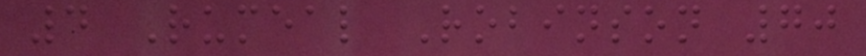4 Rumeal Robinson 70
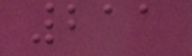211
